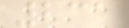231
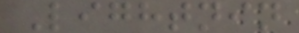Lightnin
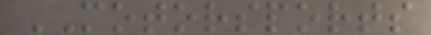MOTORSPORTS
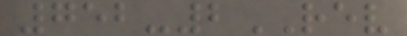752-2REV
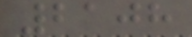2108
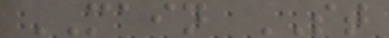MAIN ST
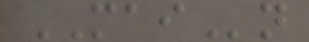MAIn
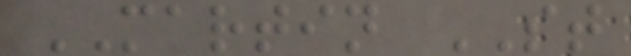MARTIN ST
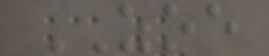ZOE
